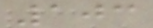103
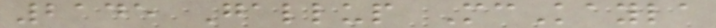2145 Gallup McKayla
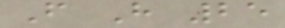F H 25
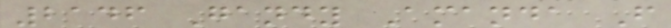2146 Gandy Amanda F
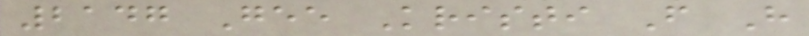2147 Gee Kristi F H
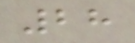28
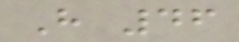H 46
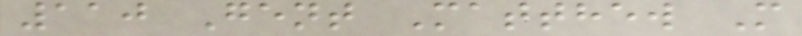110 Gent Matthew M
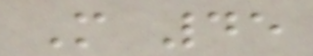M 45
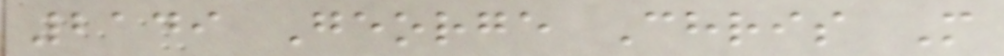2149 George Chris M
